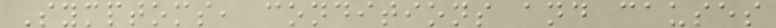Symptoms, conditions and causes
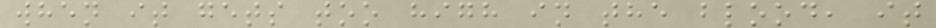when it gets too high in the blood, it
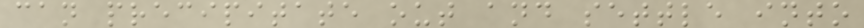can precipitate out and settle into
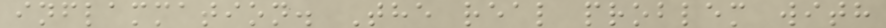inflammation. The real problem with
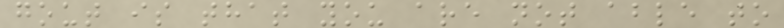gout is that you are not able to
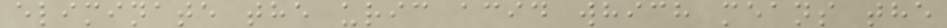eliminate the uric acid which means the
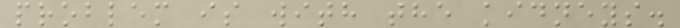problem is with the kidneys.
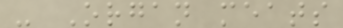- Organ meats
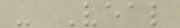- Veal
